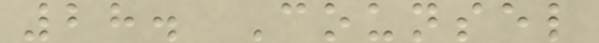28. Counsel
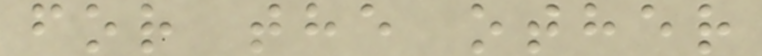for the other
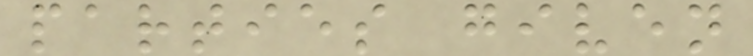parties given
